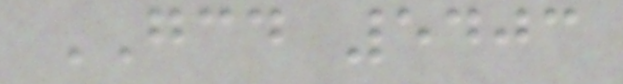GCD 5403
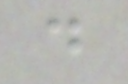d
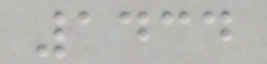1434
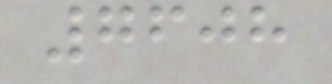7608
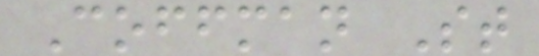Coffman St
